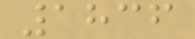1836
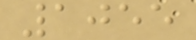1055
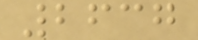2637
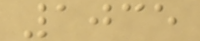1035
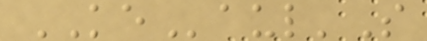KEaul'S
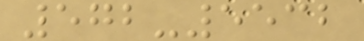572-5532
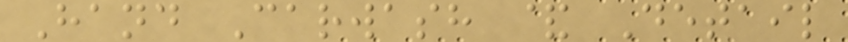Hand Carwash & Detail
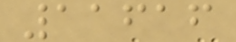11616
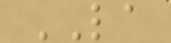LA
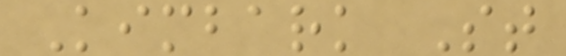Kimbark St
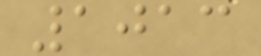1013
